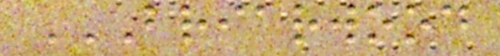BRIARWOOD
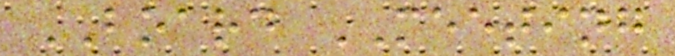BOARD MEETING
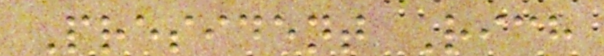President Rich
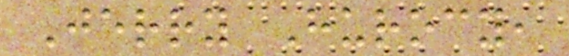Jerry Hurocy,
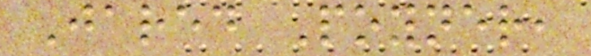Jared Poyner,
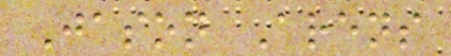Jason Arens
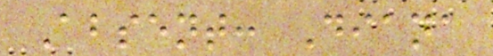Absent: Diana
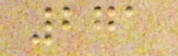271
